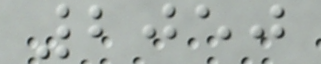2050
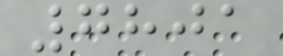7801
